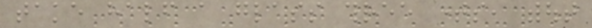take half a glass three times, without
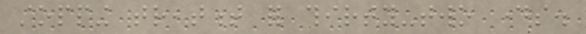stopping treatment for thirty-two days.
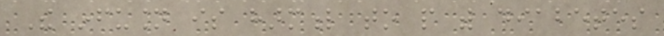The infusion is harmful to people with diabetes
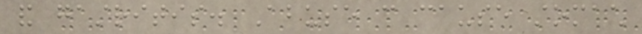and gastritis. Abuse can cause stomach
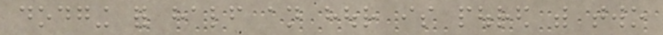dodging for half an hour is poured with two
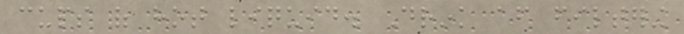cups of hot liquid. Drink after filtering
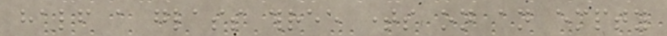half a glass three times on an empty
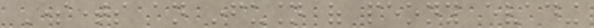Sometimes an infusion of peony evading
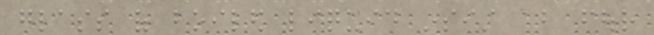glass of boiled liquid insist about four
